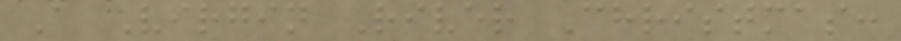A Virgin River Christmas:
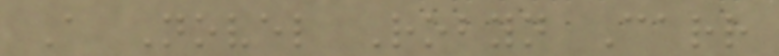A Novel Robyn Carr
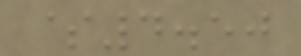$4.50
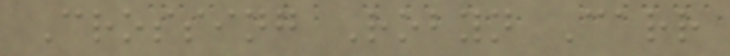Crossing Robyn Carr
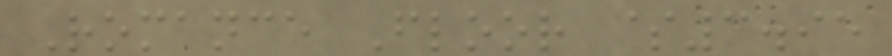Romance Floor $3.95
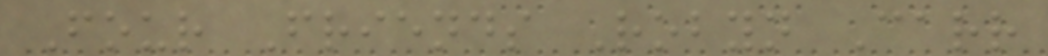Four Friends Robyn Carr
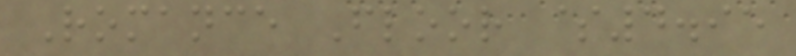Romance Floor $4.95
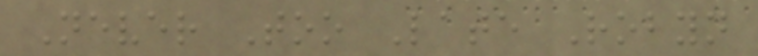Never Too Late Robyn
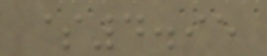$4.95
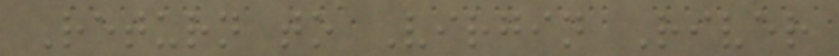Return to Virgin River
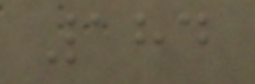184
